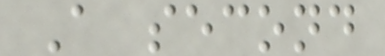A second
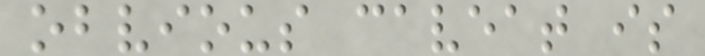obvious caveat is
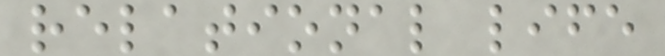relational life
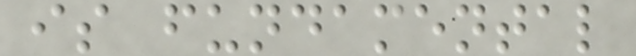is fundamental
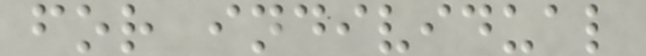for individual
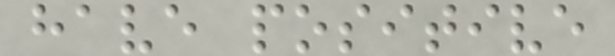have positive
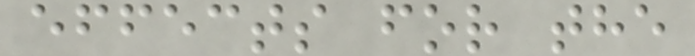effects for the
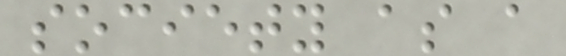society as a
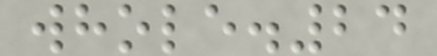whole.24
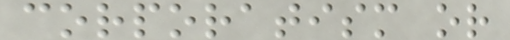corporatism or
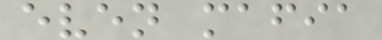even mafia
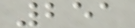251
